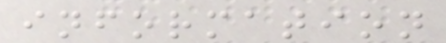information
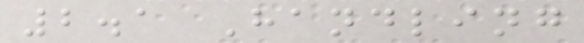2.1 Handling
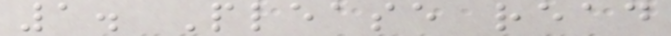1. Please read
